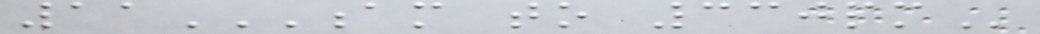11AM TO 330PM
